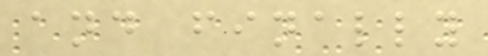and finally
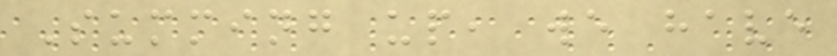Summing up, we have
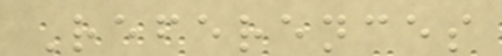References
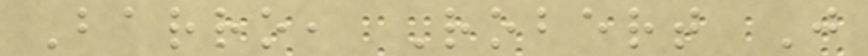Barro, Robert J
